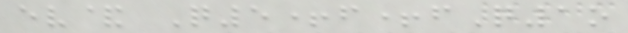ev& Q5+f+fQ1o
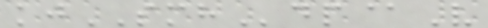kjSMHdp@V
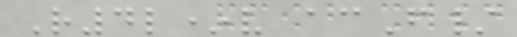R4l*v acF/
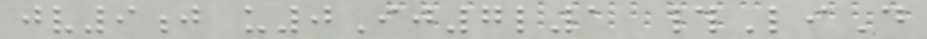jv9j u0Ij7l1 #LiD
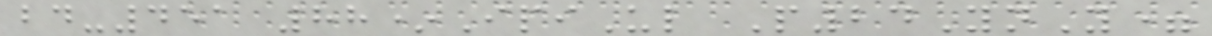bd-451 88*IpiUl P24YnY=
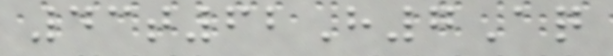43t62H7Aq
